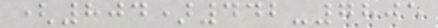(804)442-7805
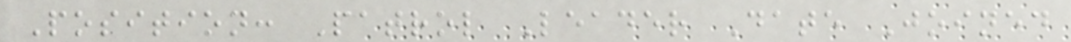Position: Patrol Leader Date Joined
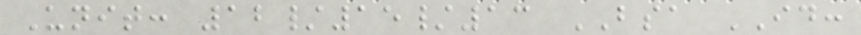Unit: 12/15/13 BSA ID:
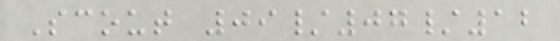Scout 09/07/12
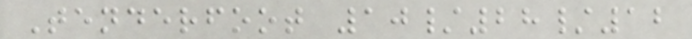Tenderfoot 10/28/12
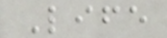Life
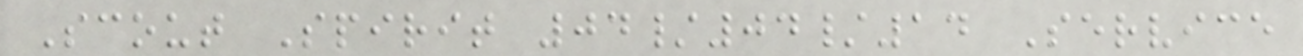Scout Spirit 04/04/14 Service
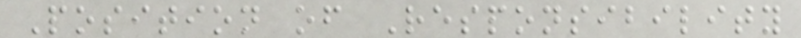Position of Responsibility
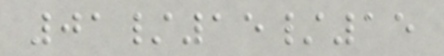01/15/15
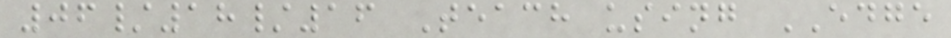06/18/16 Teach using EDGE
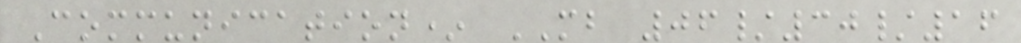Communication* MB 06/30/16
